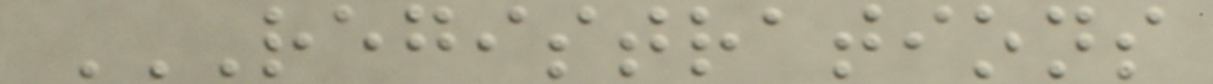REGISTRATIONS
